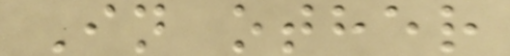In other
